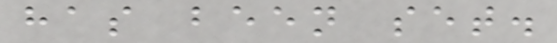has been set.
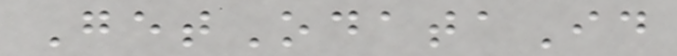GetOdataId
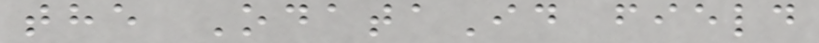the OdataId field
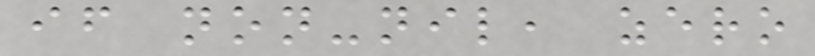if non-nil, zero
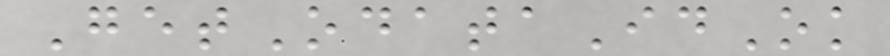GetOdataIdOk
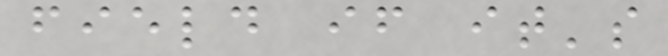field if it's
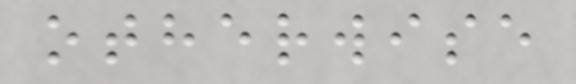otherwise
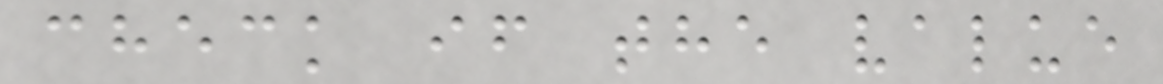check if the value
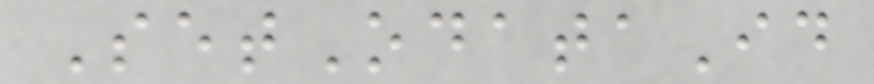SetOdataId
